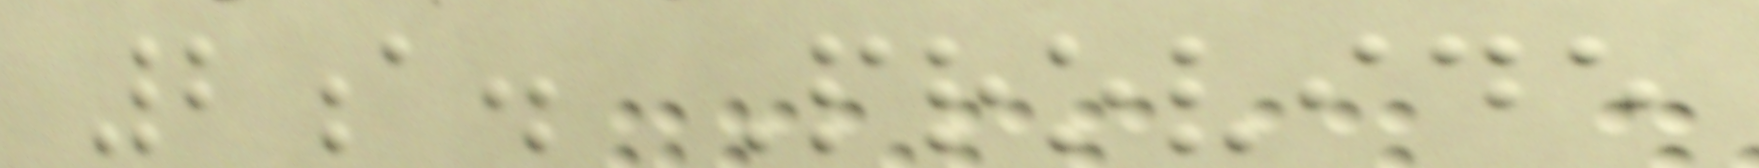2a. Provide
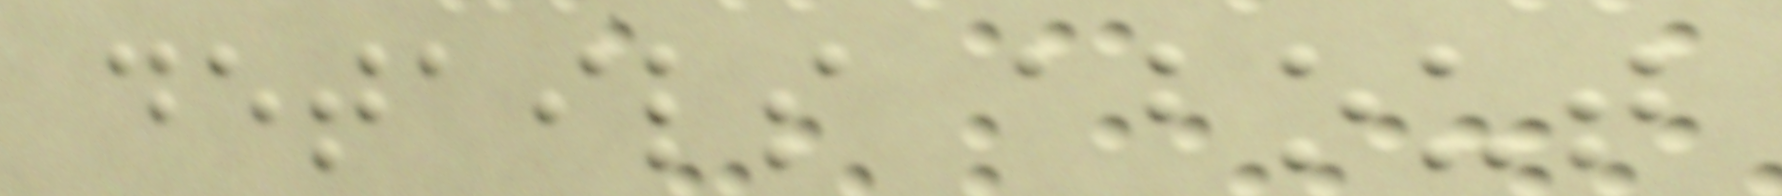details about
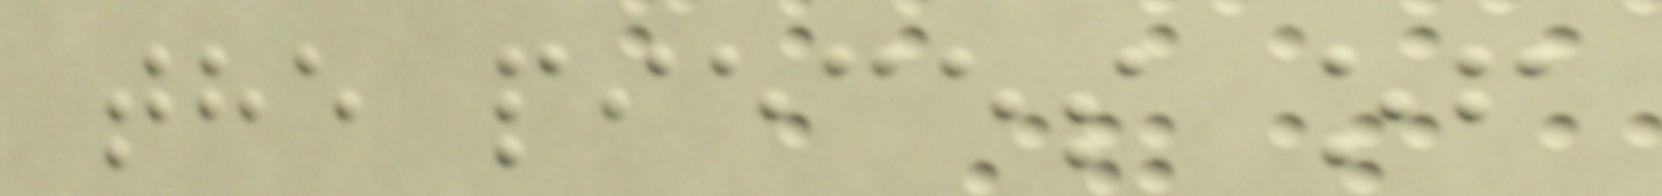the pieces of
